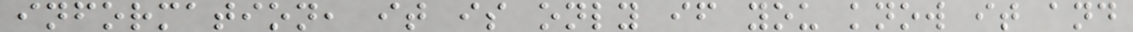information, it is only if you know it and
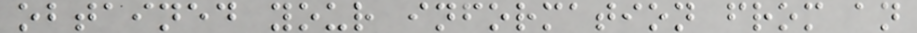obtained your information from an
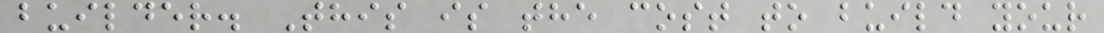builder. This is the cost to build your
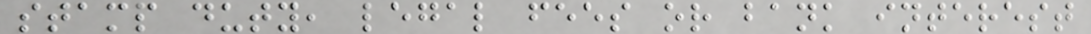stamp duty, legal fees or bank interest
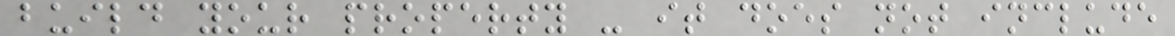build your property - it does not include
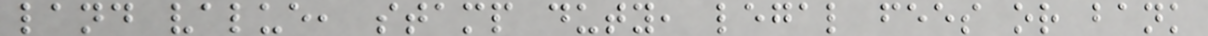land value, stamp duty, legal fees or bank
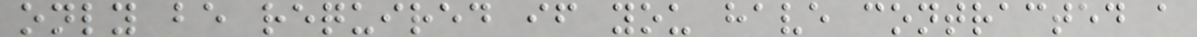only be required if you have contracted a
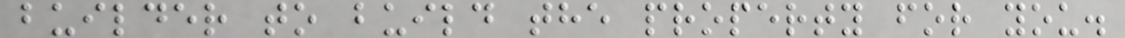builder to build the property for you.
